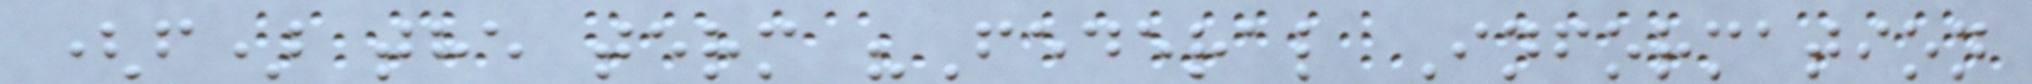(f) the term "Federal Information
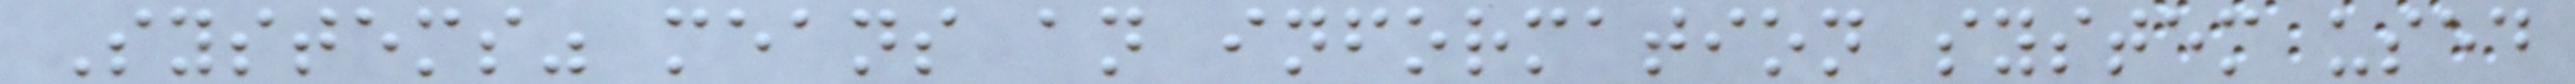Systems" means an information system used
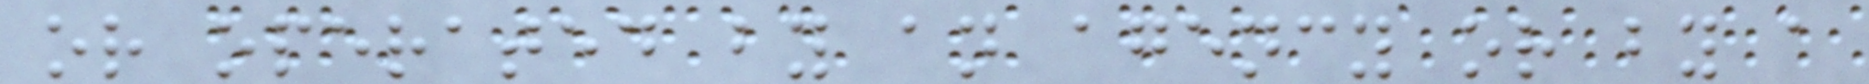or operated by an agency or by a
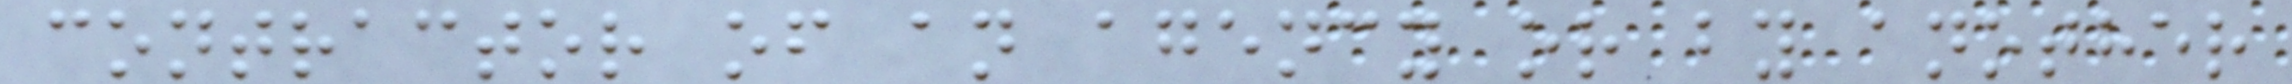contractor of an agency or by another
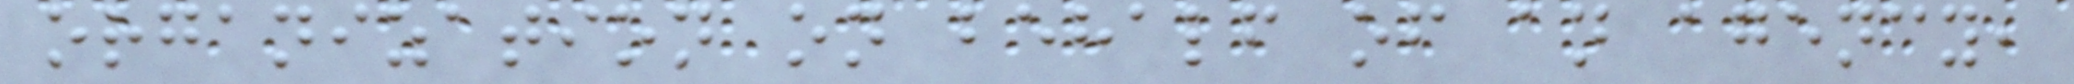organization on behalf of an agency,
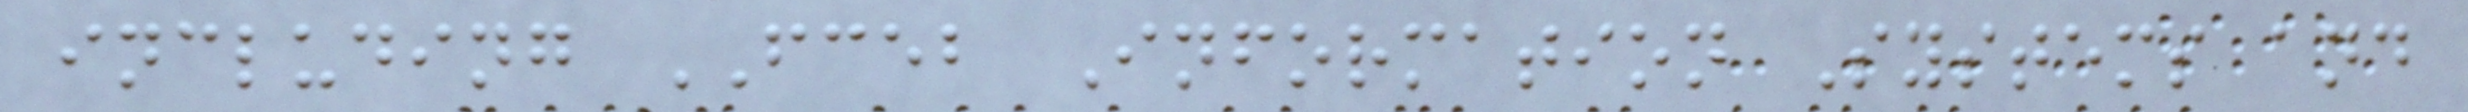including FCEB Information Systems and
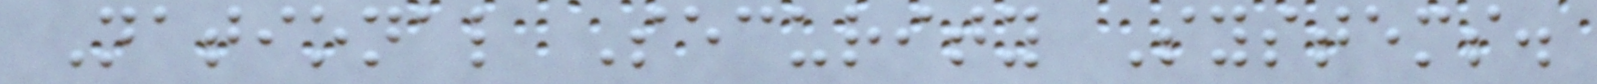National Security Systems.
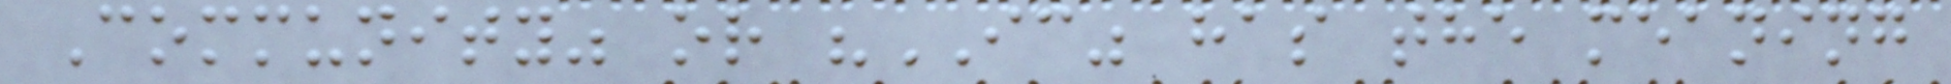Community" or "IC" has the meaning
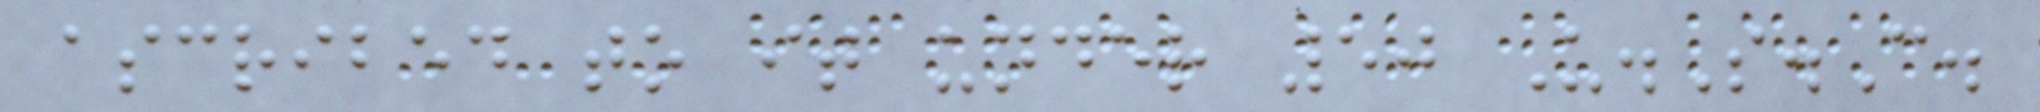ascribed to it under 50 U.S.C.
